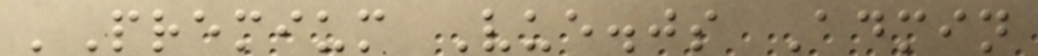'Premium Vue.js Admin
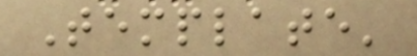Template'
